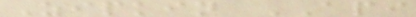Zipkin API
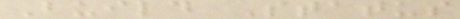Build Status
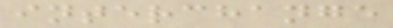interchange
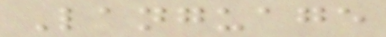Language
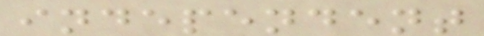independent
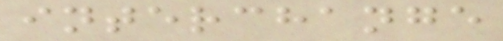interchange
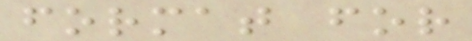format for
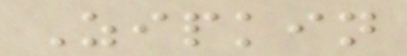Zipkin
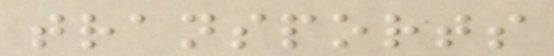transports
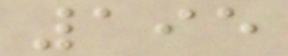195
